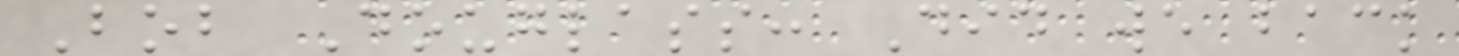Bob Douglass: Did we back
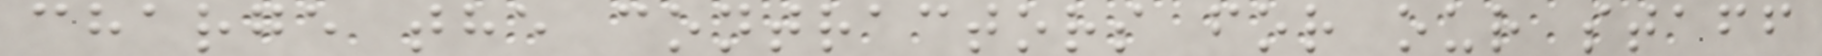charge the contractors for our staff
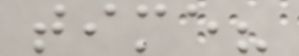time?
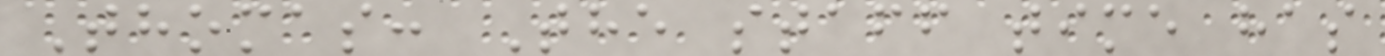Thomas: The staff time has
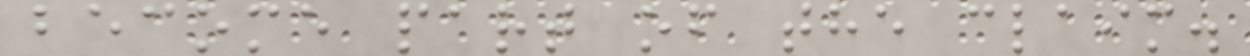become part of the claim.
